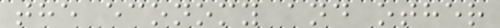the economy and other
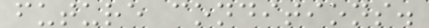future conditions.
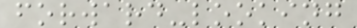forward-looking
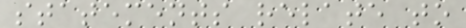statements relate to
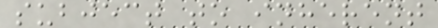subject to inherent
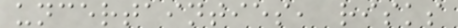uncertainties, risks
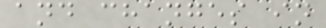and changes in
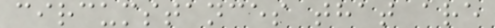circumstances that are
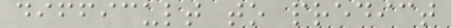difficult to predict
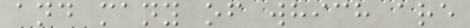and many of which are
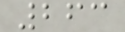263
